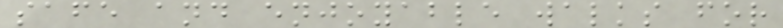safe and enjoyable walks for
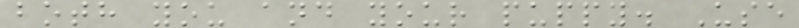both you and your puppy. Use
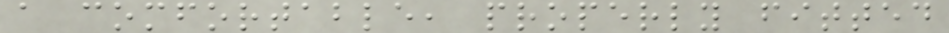a comfortable, properly fitted
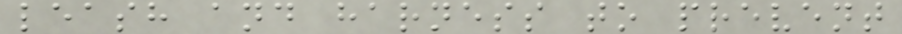leash and harness to prevent
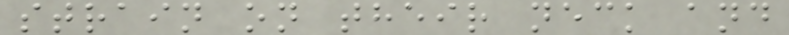strain on their neck and
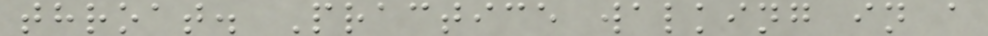throat. Practice walking in a
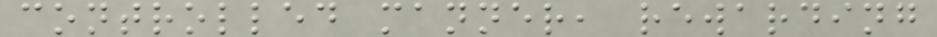controlled manner, rewarding
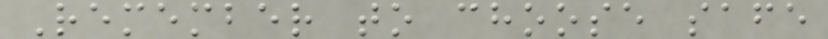Remember to choose safe
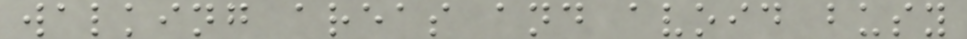walking areas and avoid busy
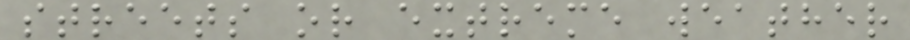streets or extreme weather
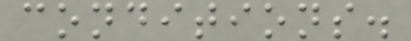conditions.
